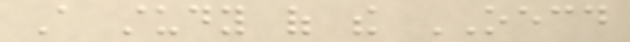A study of the OECD
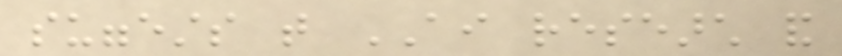suggests that AI research and
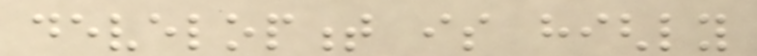development is highly
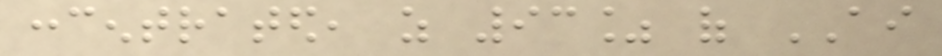concentrated, as 93% of AI
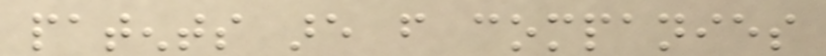patents are from companies
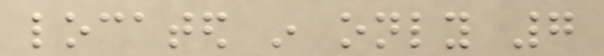located in only 7
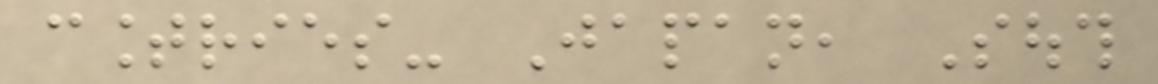countries- Japan, South
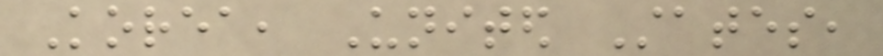Korea, United States,
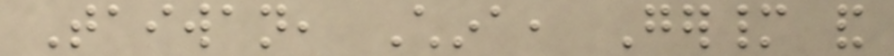Taiwan, China, Germany and
